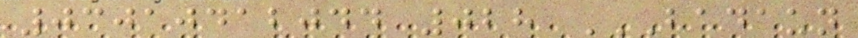03010412044 028 BADAUN
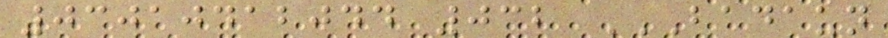03010412044 032 BADAUN
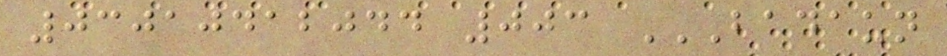03010412044 003 BADAUN
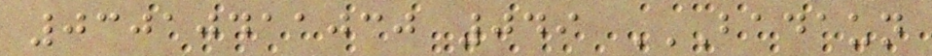03010411030 049 BADAUN
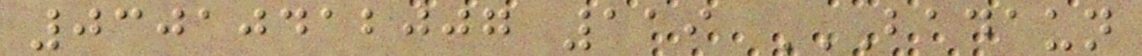03010412007 119 BADAUN
